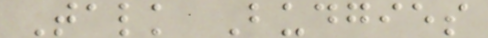Talk Budgies
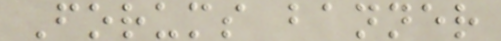Forums banner
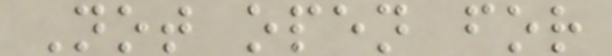Not open for
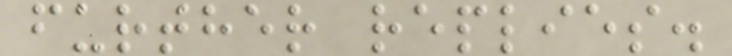further replies.
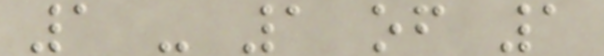1 - 1 of 1
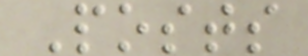Posts
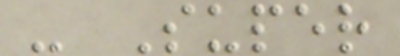- Super
